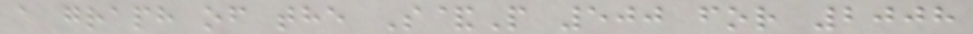a graph of the S&P 500 for 2008
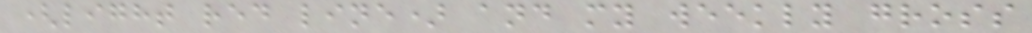(light red line) and my weekly gross
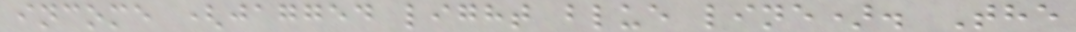income (jagged light blue line). The
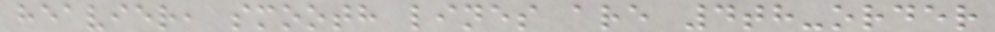heavier, smooth lines are 4th-order
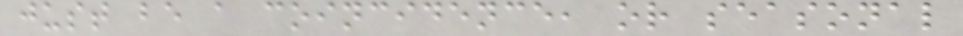just be a coincidence, or seasonal
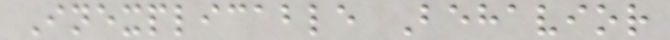Inexplicable Behavior
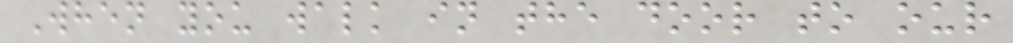When you walk in the door to our
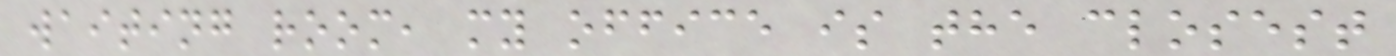waiting room, my office is the closest
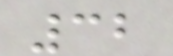32
